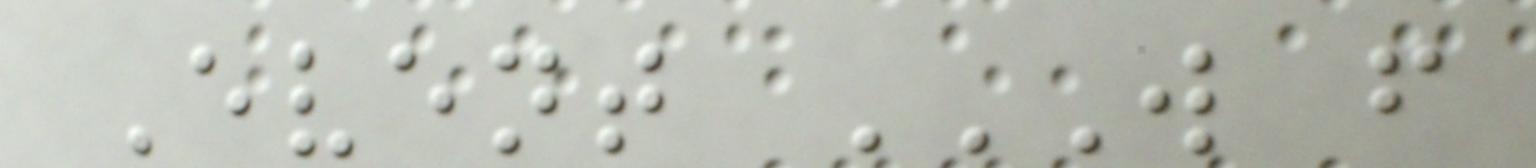Event W F
